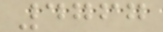4767
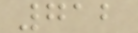712
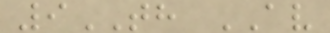9TH AV
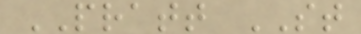PRATT ST
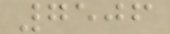7506
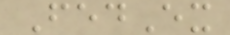FedEx
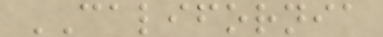CALIFORNIA
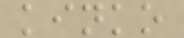kinko
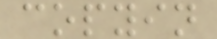copyin
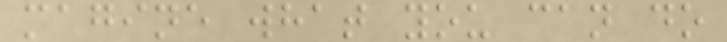magine what you can do
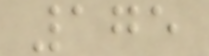175
